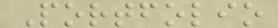Portfolio
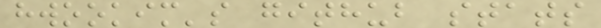hwookim's github stats
